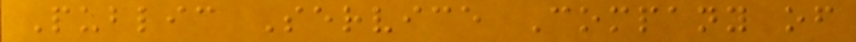Public Service Company of
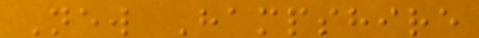New Hampshire
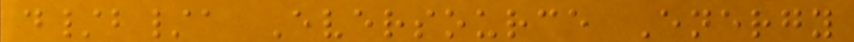d/b/a Eversource Energy
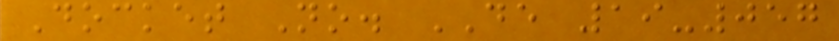Docket No. DE 19-057
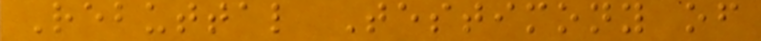Rebuttal Testimony of
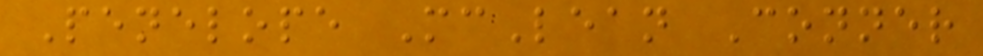Penelope McLean Conner
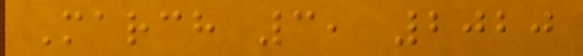March 3, 2020
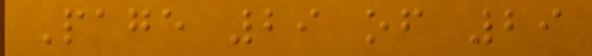Page 29 of 29
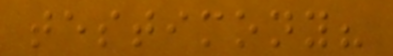testimony?
